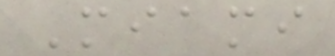Miami
